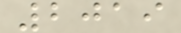2019
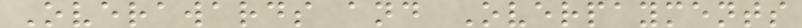Overawards and Overpayments
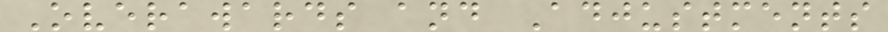Overawards and Adjustments
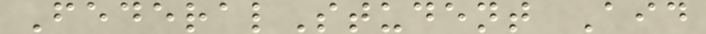FederalStudent Aid
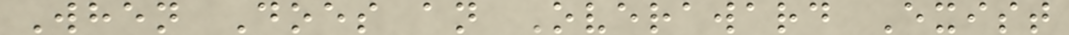When Does an Overaward Exist
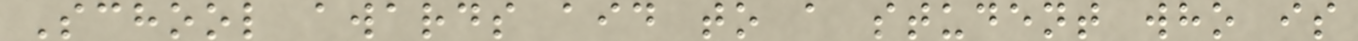School awards aid to a student who is
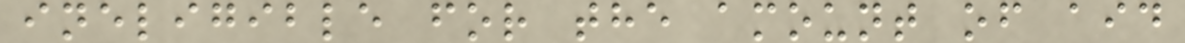ineligible for the amount of aid
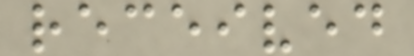received
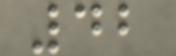42
